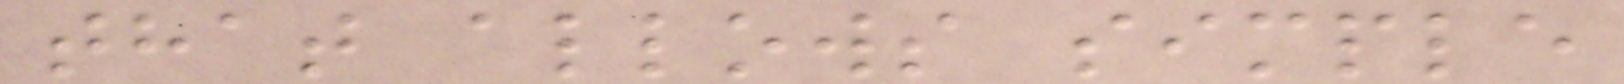that allows simple
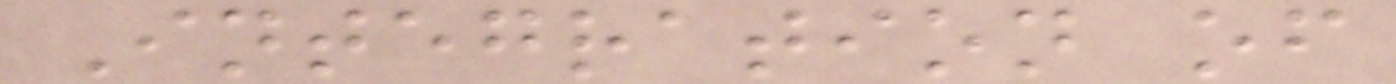Integration of
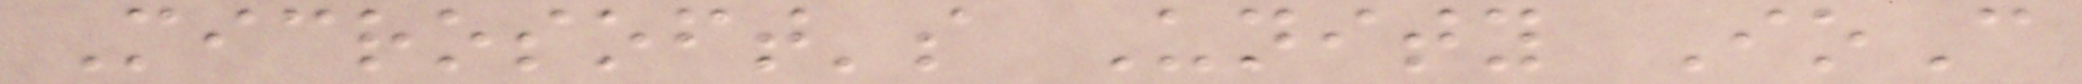Microsoft's Unity IoC
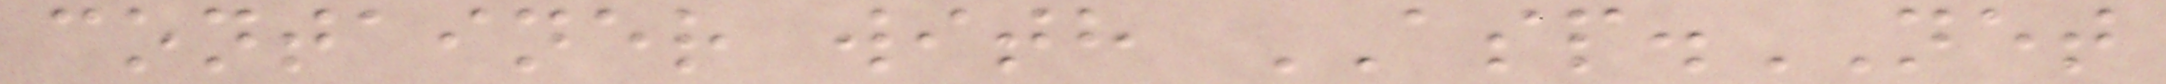container with ASP.NET
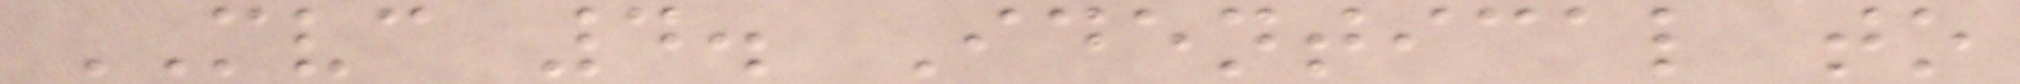MVC 4. Identical to
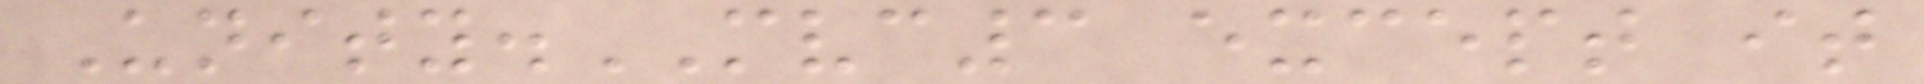Unity.MVC3 except it
